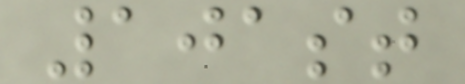101st
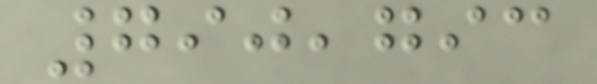790,793
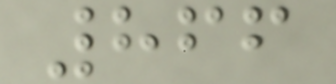866
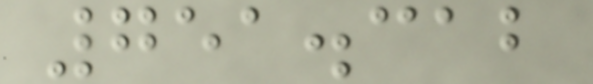751.312
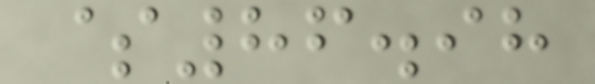$86.98
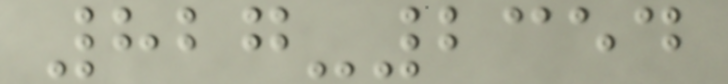827-2354
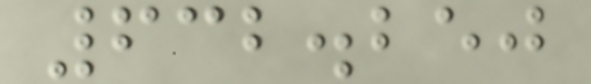632.250
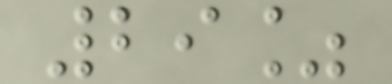29%
